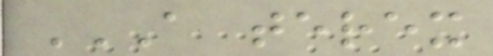A TEREX
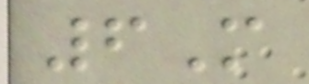6M
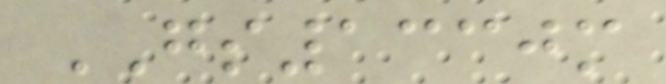GS1330m
